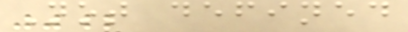Not defined
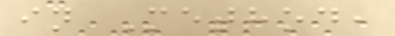in Method,
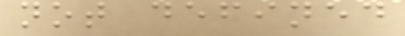not defined
